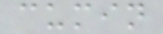cumin
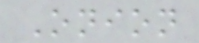Onion
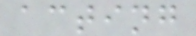acting
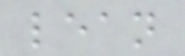lean
